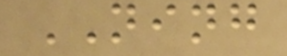NING
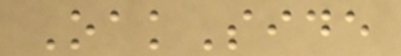OakSide
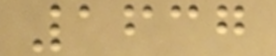1637
